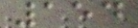154
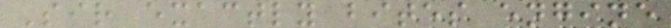Sir exactly bites engine
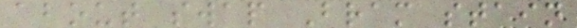about swap Bram stain
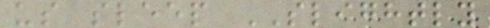us sleep SLIGHTLY
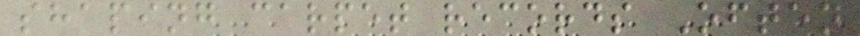shaping carpet records Often
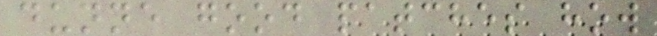dunne good patches how
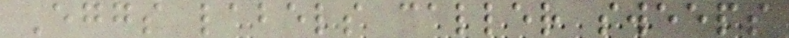Eggs labels caller sweeps
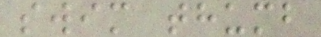swim thumb
